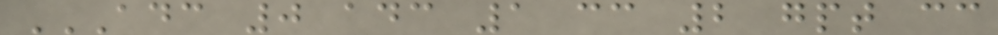ADC 0 ADC 1 CC 2 GPT CC
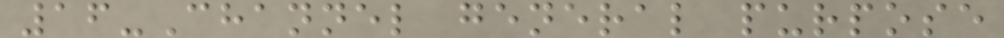16-Channel general purpose
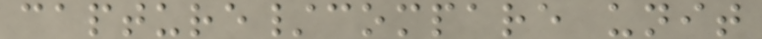capture/compare unit
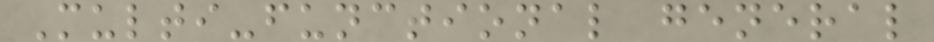Multi-functional general
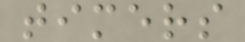timers
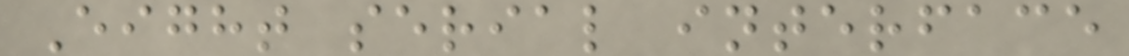Eight serial interface
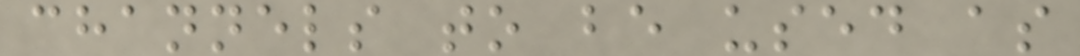channels to be used as
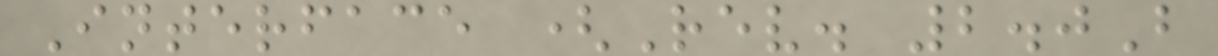Interface (Rev. 2.0B
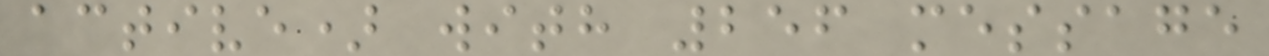active) with 256 message
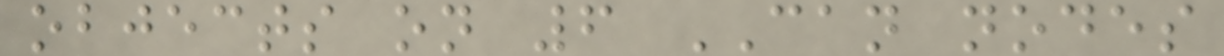objects on 6 CAN nodes
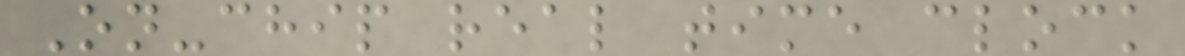On-chip real time clock
